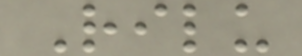Rilu
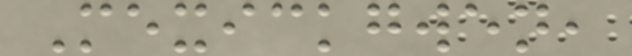Mexickgwen,
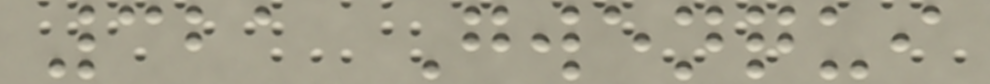321 Gwenqui
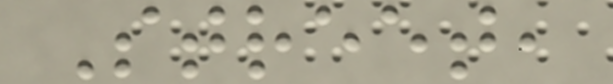Street,
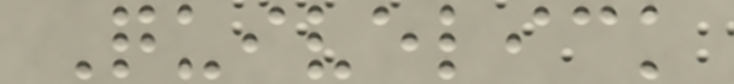Quivelick
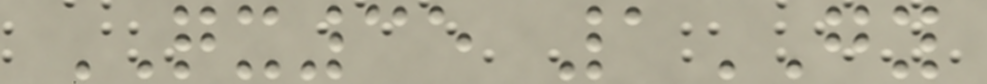QX35 1GY
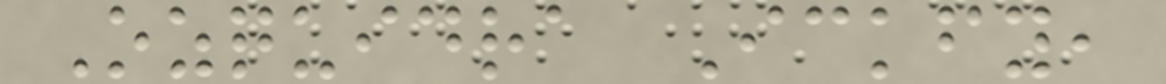Ozquidra Ickfy,
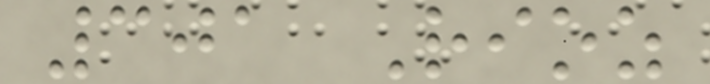301 Rioz
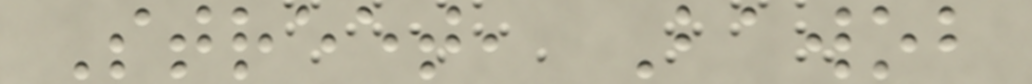Street, Bawob
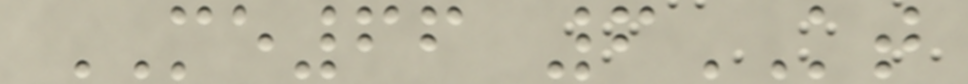ME66 6KT
